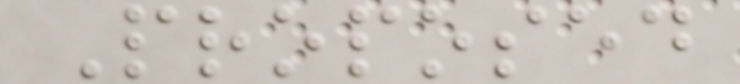Proposed
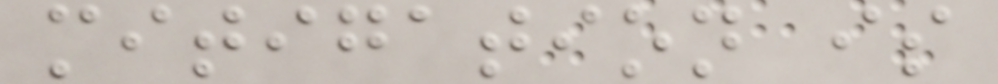mitigation is
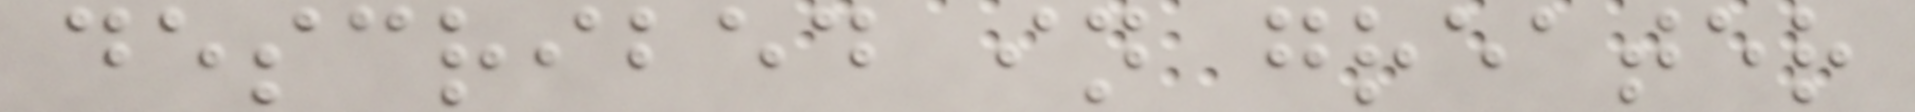described in greater
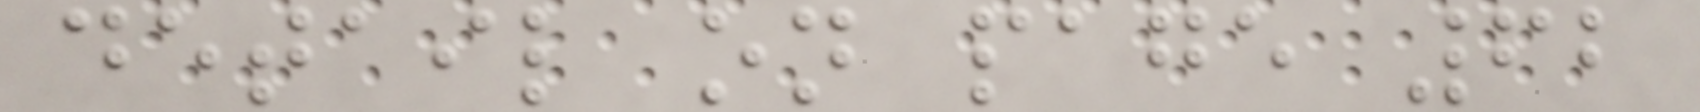detail on page 62
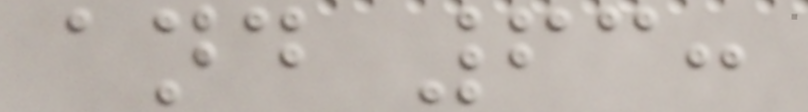and 63:
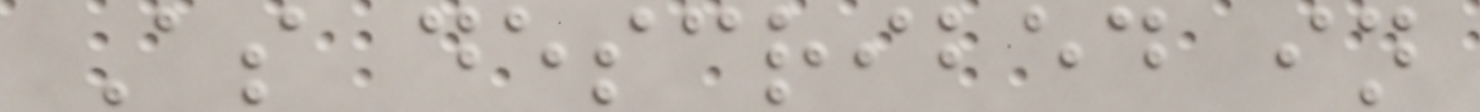As described in
